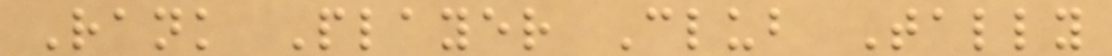Rank Player Club Tally
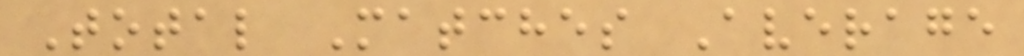Total Matches Average
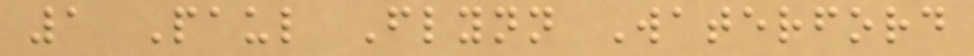1 Paul Flynn Waterford
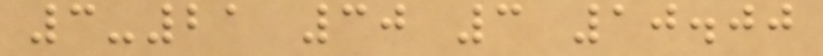3-21 30 3 10.00
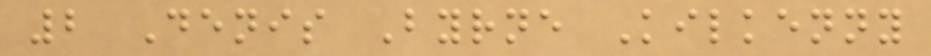2 Denis Byrne Kilkenny
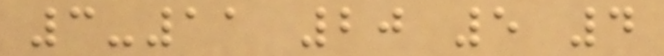3-11 20 5 4
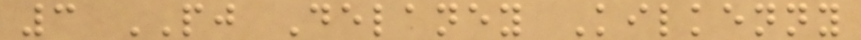3 PJ Delaney Kilkenny
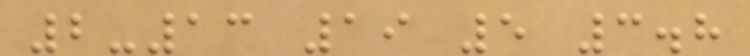2-13 19 5 3.8
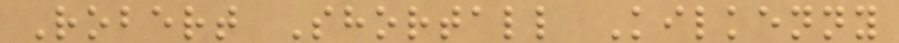Robert Shortall Kilkenny
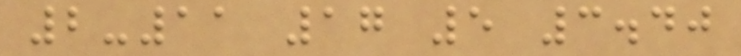2-11 17 5 3.40
